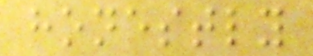honestly
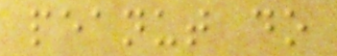peanut do
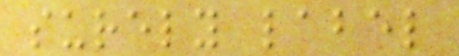surely label
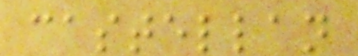castellan
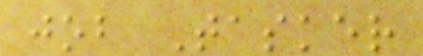job Tasker
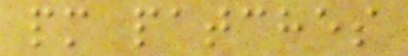pm patches
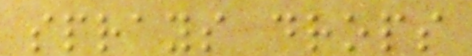sprays drops
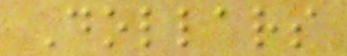Dollars
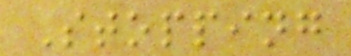Stopping
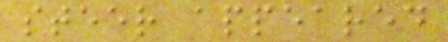steer appeared
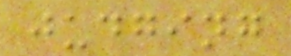judging
